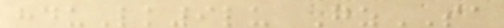hduLk9lu GzSA
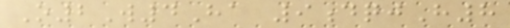O2W4Ha 9dqjH8
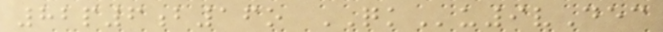82p6b16o QKu9vDec
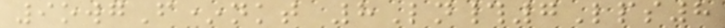9owgF*nkt 8Ln#7Lps8
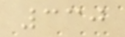330
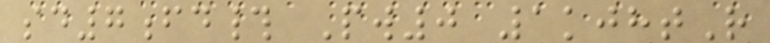sd7fd# Pw0 1kjhtR
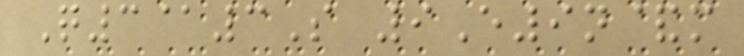Q3@3S 9E9n&m
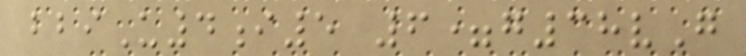bbiU4i5 6=g38vG
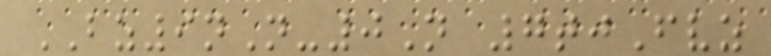BZ9nN-0N 7tjFvz
